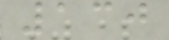130
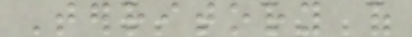Territory of
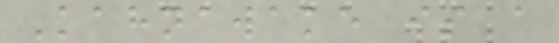Kahnawake is a
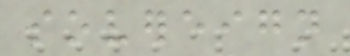sovereign
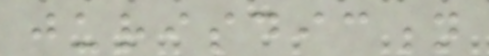jurisdiction
